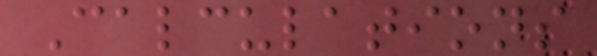Calculations
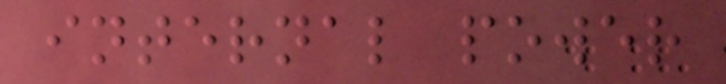internal power
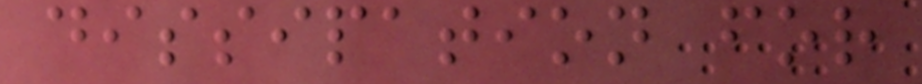dissipation for
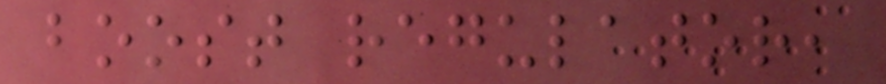boost regulator,
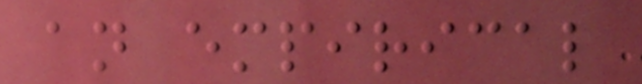an empirical
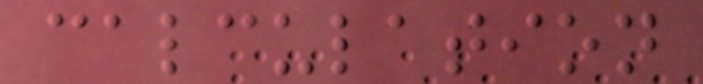calculation
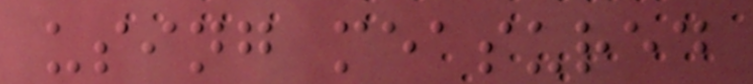using measured
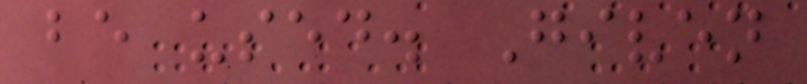be used. Given
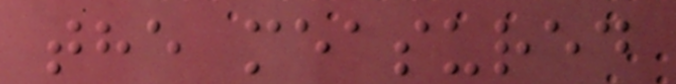the measured
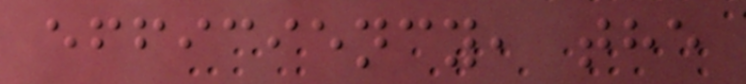efficiency, the
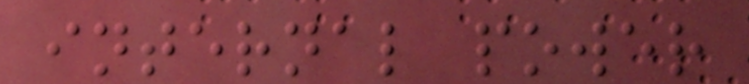internal power
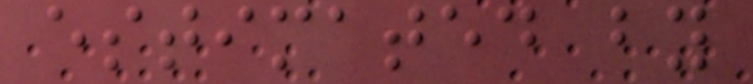estimated by
